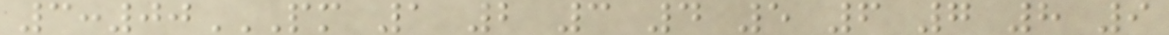3:00PM 1 2 3 4 5 6 7 8 9
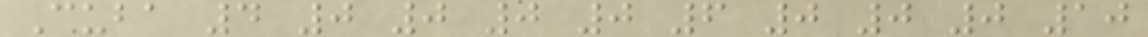Cuba 4 0 0 0 0 6 0 0 0 10
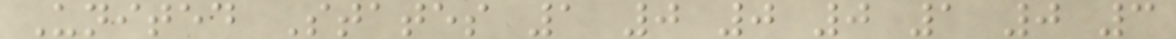United States 1 0 0 0 1 0 3
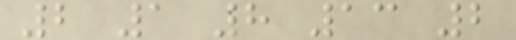2 1 8 13 2
